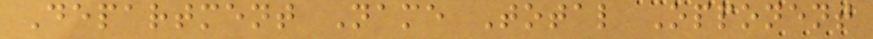Department Name Total Opponent
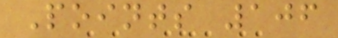Points 106
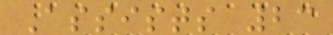Assists 23
